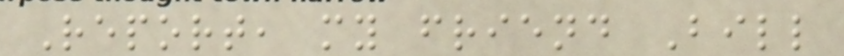Report, my friend Bill
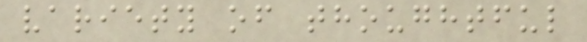variety of thoughtful
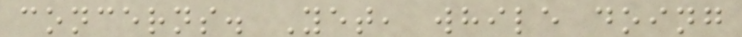concerns. Yet, while doing
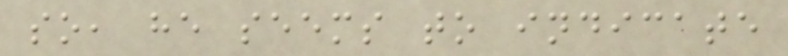so, he seems to indicate
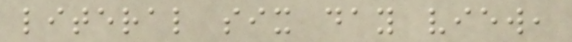literal six day view,
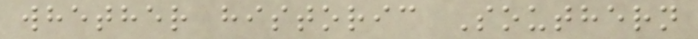whether historic Southern
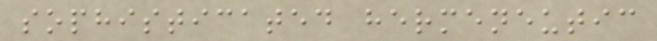sophisticated hermeneutic
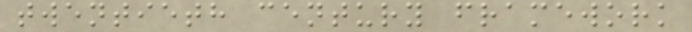twentieth century framework
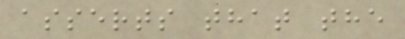asserts that the
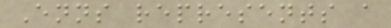Enns represents a
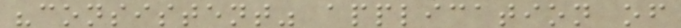"consistent" application of
